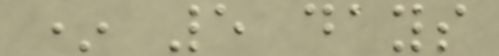* 5 days
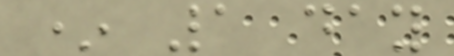* 1 day
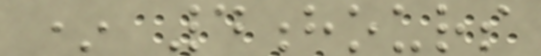* 4hours
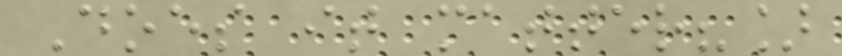Does it matter?]
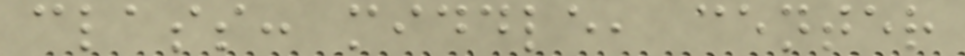class: middle, center
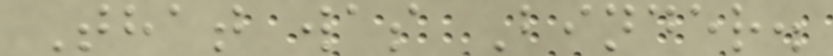That was Binder.
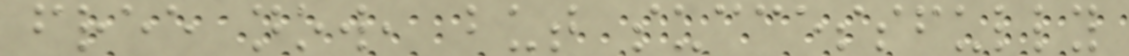free now, but successfully
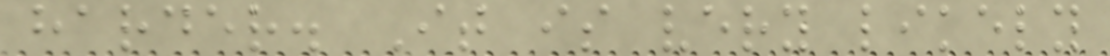harder. It is very likely
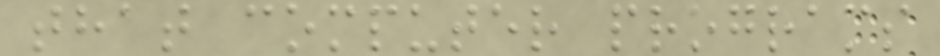that computer programs
